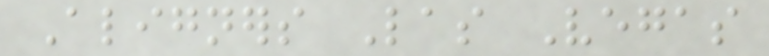Aligners Las Vegas
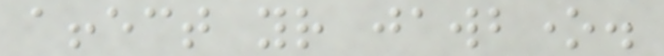affect your jawbone.
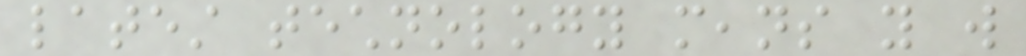latest technology means you will
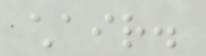chair.
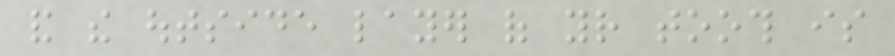and the outside layer of your tooth is
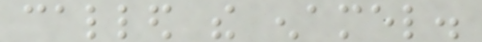called the enamel.
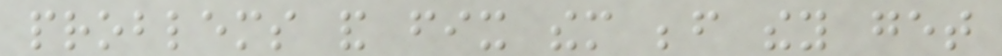problems and fix them before they get
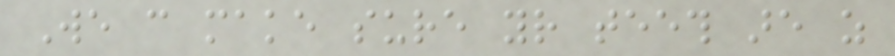We can make sure your teeth are as
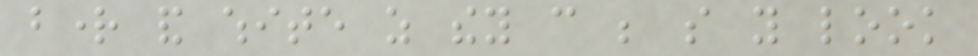bright and white as they can be so you look
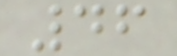46
